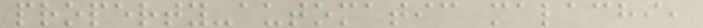property-automatic malachi,
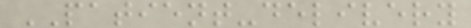PATIENT-delivery
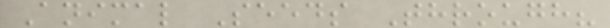Animal Seeds Through?
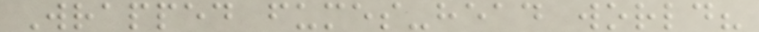Wrapped fumes-head world?
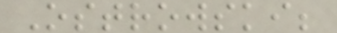Ostrowski;
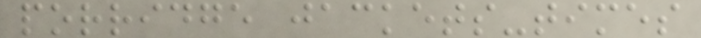porridge jackets-times
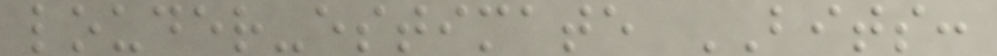louder-estimate BITS:
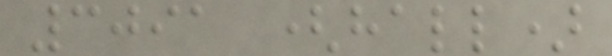3091 (hall)
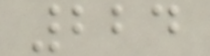224
